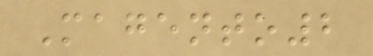Magento2
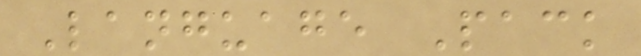Language Pack
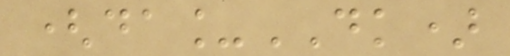(da_DK)
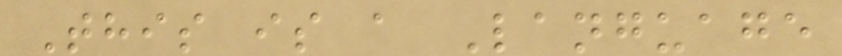This is a Language
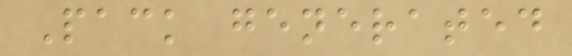Pack generated
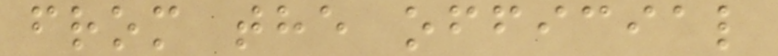from the official
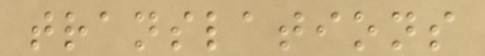translations
